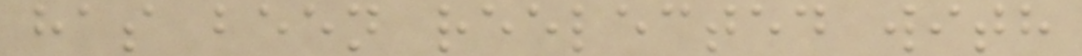has been reelected with
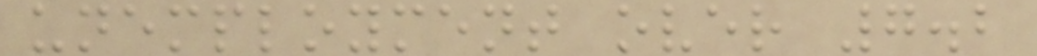unemployment over 7.2
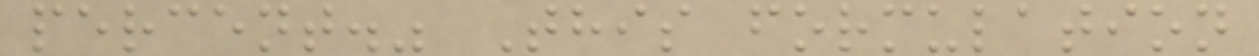percent." This formulation
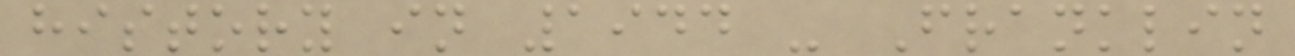history in 1944 - Franklin
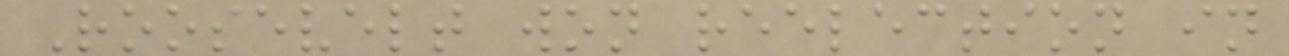Roosevelt won reelection in
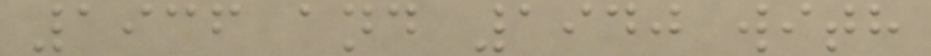1936 and 1940 with
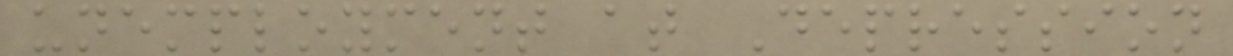unemployment at Depression
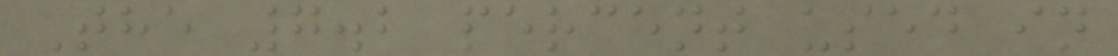The 7.2 percent used in
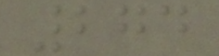274
